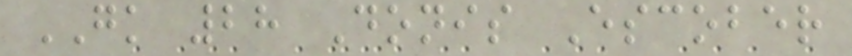GK 28 Donis Escober
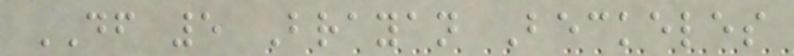DF 5 Brayan Beckeles
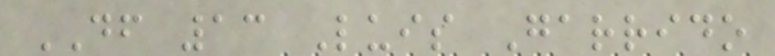DF 13 Luis Garrido
